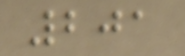201
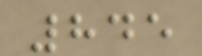845
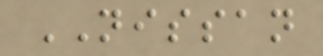NISSAN
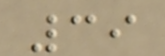39
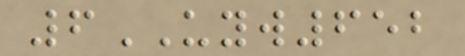6UYW652
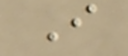I
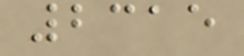2315
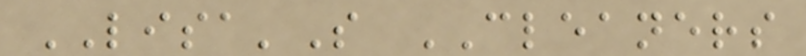LISA'S CLEANERS
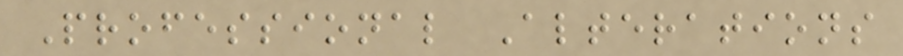Professional Alterations
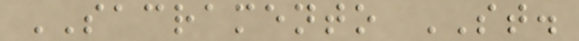SACRAMENTO ST.
